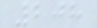208
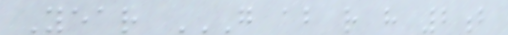Year G AB R H 2B
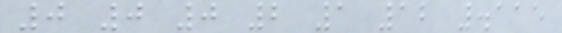0 0 0 2 1 12 .115
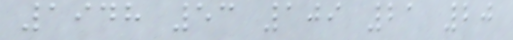1948 53 109 21 20
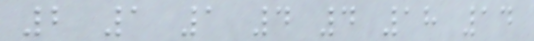2 1 1 4 4 18 14
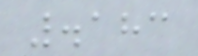.183
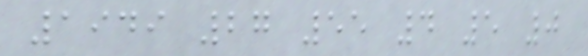1949 27 55 4 5 0
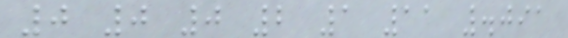0 0 0 2 1 11 .091
